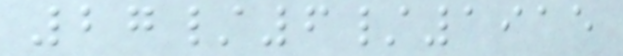27/6/1915
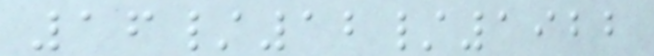16/12/1922
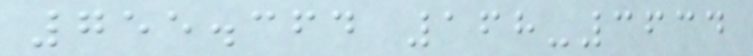755.364 168-3634
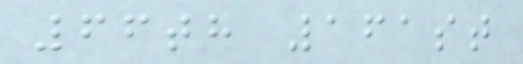66th 161st
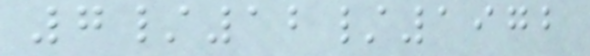7/12/1972
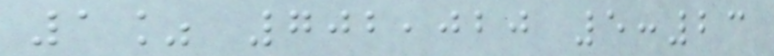1% 702,020 5:23
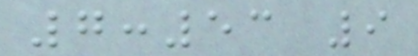7:53 9
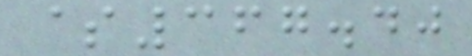$367.40
